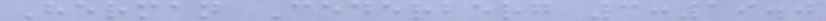Herman Cederberg 3:19.0
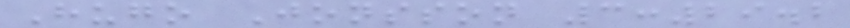Hugo Jonsson 3:29.2
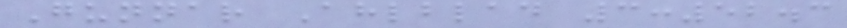Gunnar Ahlblad 3:52.3
